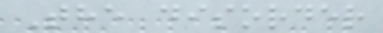The disorder
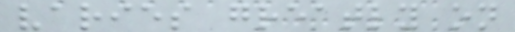varies greatly on
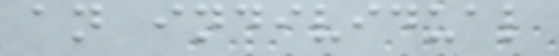an individual
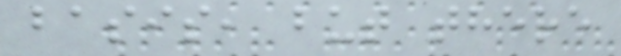basis, but there
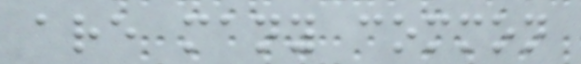are many common
